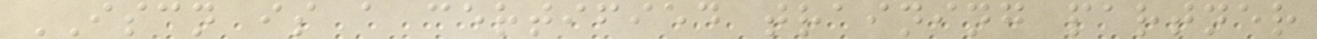ISCN is a certified training partner
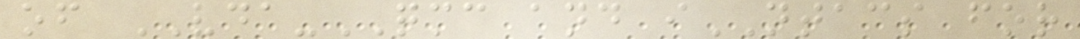of VDA-QMC and iNTACS for
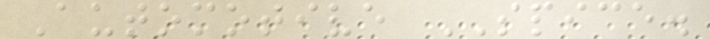Automotive SPICE.
